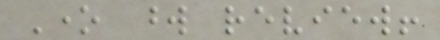One word review!
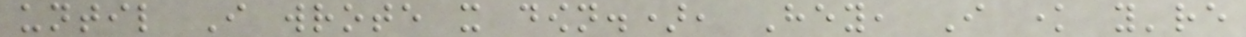until I wrote it down.), Hey, I know you're
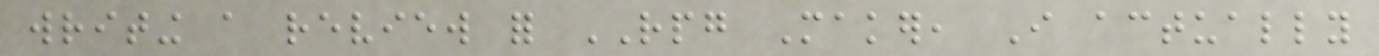writing a review for RPG Maker, I actually
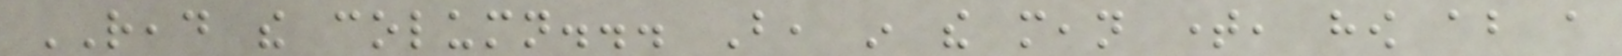READ the column... But, in the mean time, how about a
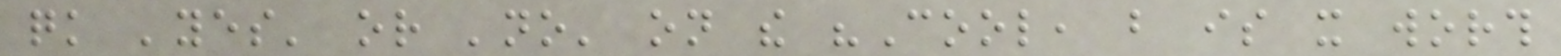quick 'yes' or 'no' on the "Cool, but is it worth
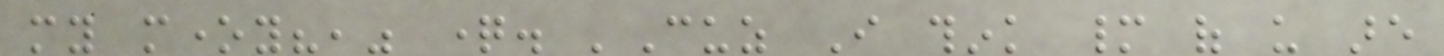my money?," question. 'Cuz I think many of us are
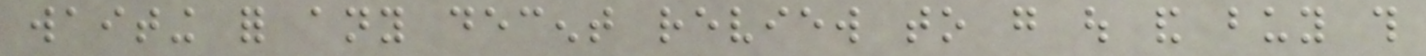waiting for any decent review to go out and buy this
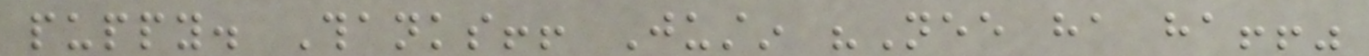puppy. Thanks!! Justin "Nee ha ha!!"
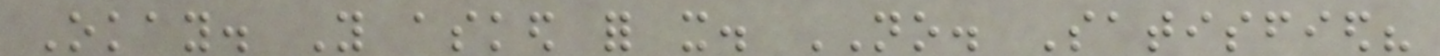Okay. You asked for it. NO. Satisfied?
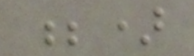;)
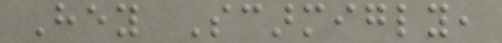Hey Scarmigly,
